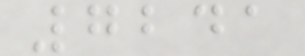7241
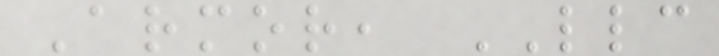Armor, LLC
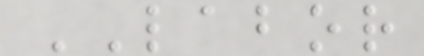LABOR
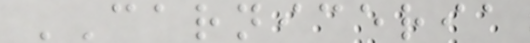CARNICERIA
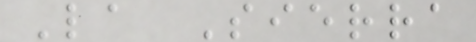La Sierra
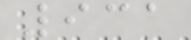931
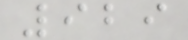929
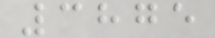3875
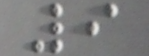9
